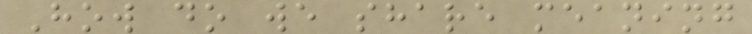How do we share meaning
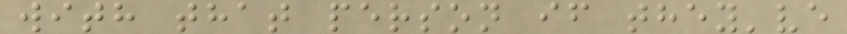with that person if they've
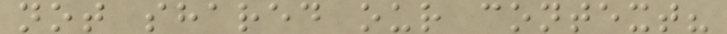not shared our context?
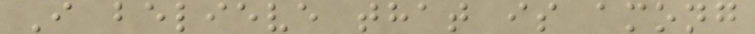I believe that is among
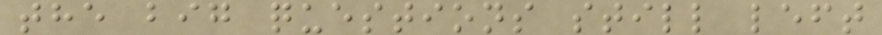the big questions still left
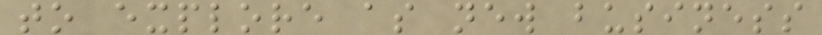to explore as new business
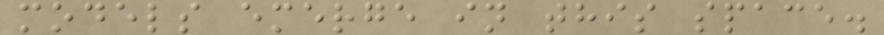models emerge in this space.
